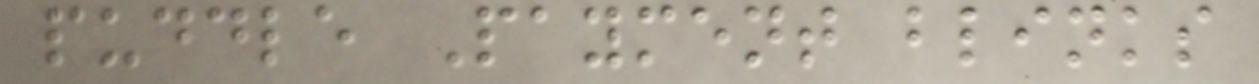puddle Payment blinks
